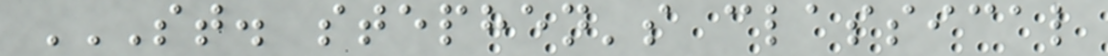ST. STEPHEN'S CLASSICAL
